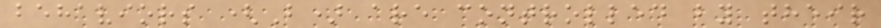behaviors (B) are controlled by their
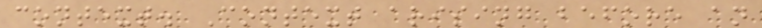context. Context arising before an
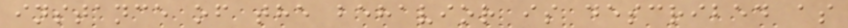instance of the behavior is described as
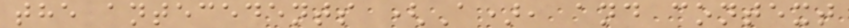the antecedents (A), and context
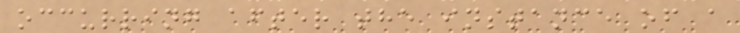occurring after the instance of a
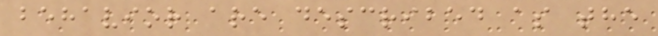behavior are described as the
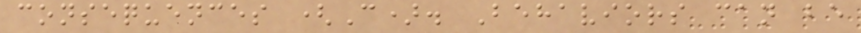consequences (C). Behaviors can be
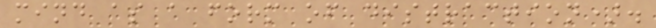mind as a form of distraction).
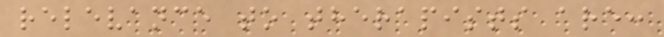relevance to therapists are:
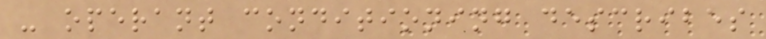- operant conditioning describes
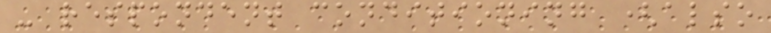- respondent conditioning (also
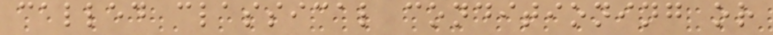called classical conditioning or
